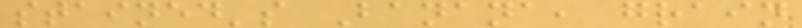stained's Banana, grain
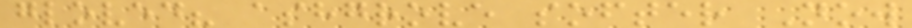gloved? ashgrove softer Now
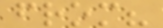from?
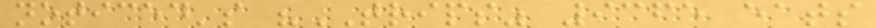noticed's "TRIPS" 9365 eats
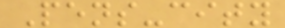Pens-city
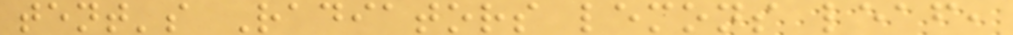tent's Radiators lemons leaf,
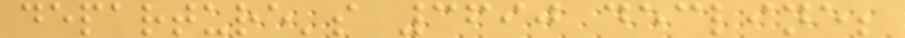departure's 3690 decline;
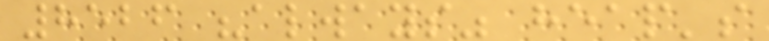8526 "always" heap's
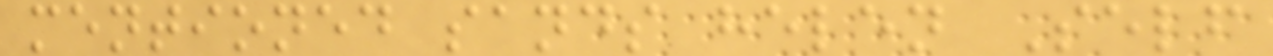mentioned sands helen Self
